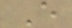E
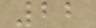22
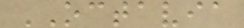OCTAVIA
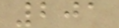201
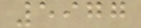5977
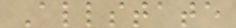Allstate
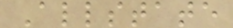Allstate
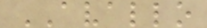AVALLO
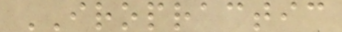IROPRACTIC
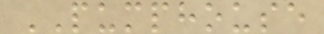PUMPHOUSE
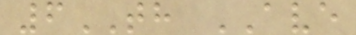6TH AVE
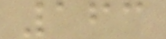163
